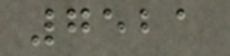7521
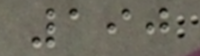190
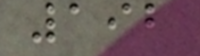192
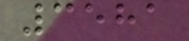3581
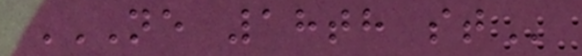NE 18TH ST
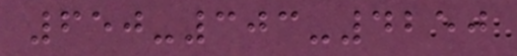650-303-4250
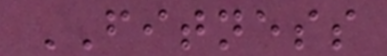FITNESS
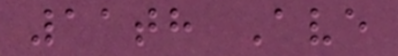11th Ave
